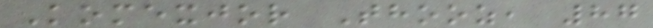Komexjor Thooz, 87
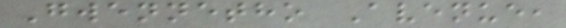Gwennetho Avenue,
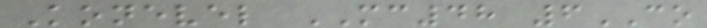Konevel MC48 6CO
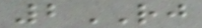2RJ
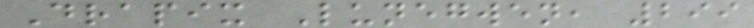Drapix Lunegwen, 299
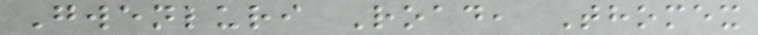Gwenluri Road, Thomex
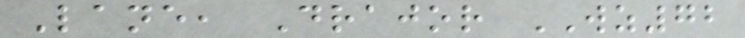Lane, Drajor WZ72
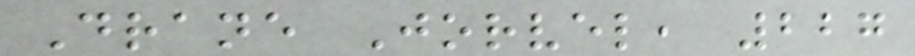Drane Jorvel, 227
